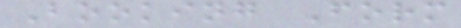Booking Form
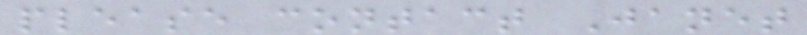please contact Janet
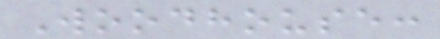Woodhouse:
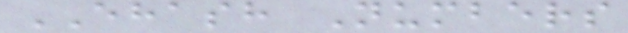EHASH Numbers
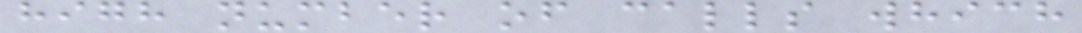high number of calls which
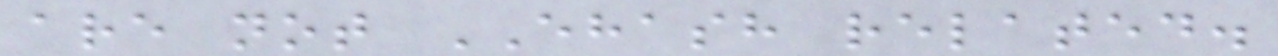are not EHASH related.
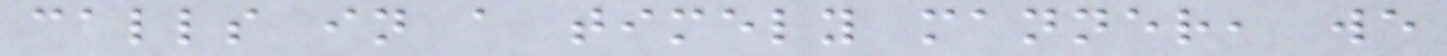calls in a timely manner, we
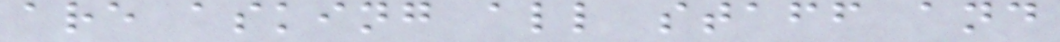are asking all staff and
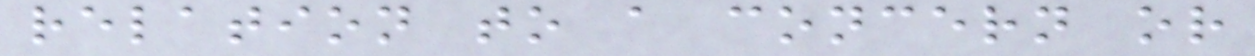relation to a concern or
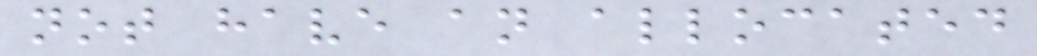not have an allocated
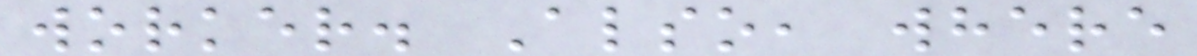worker. Also, where
